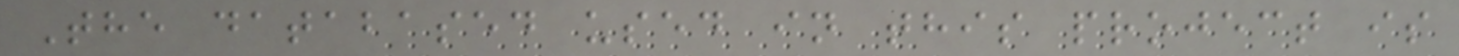The databased used in this project is
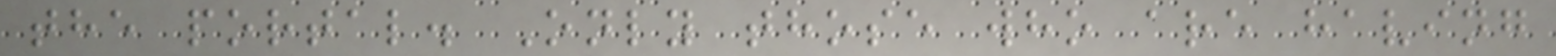the portal. Only those who are having
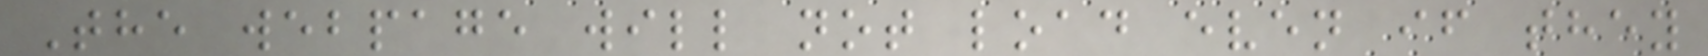The webpage will not load even if they
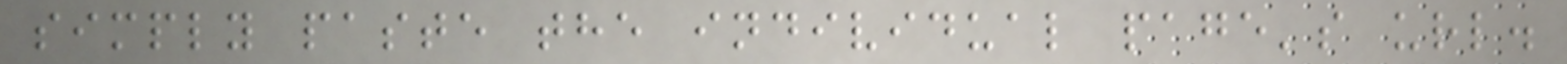simply paste the individual page's url.
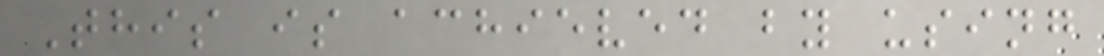This is achieved by using
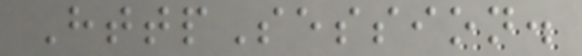HttpSession.
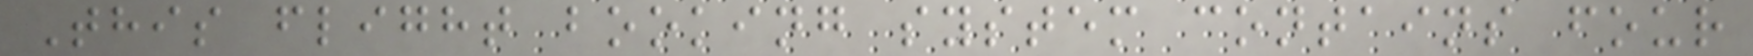This flight booking system contains four
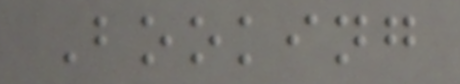Booking
